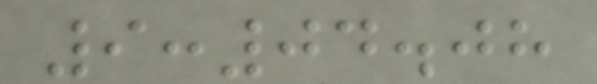9:04.08
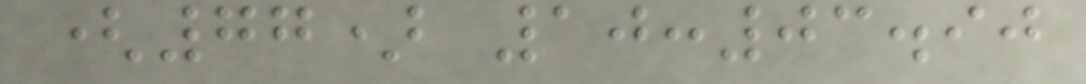(77) 10:03.90
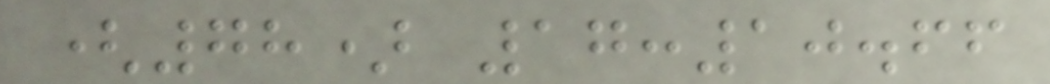(78) 17:10.66
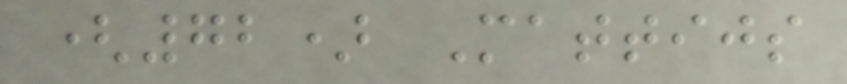(72) Mattijs
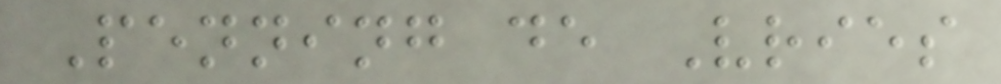Penning de Vries
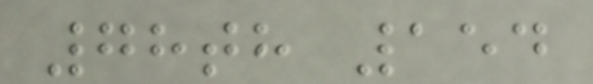78th 154
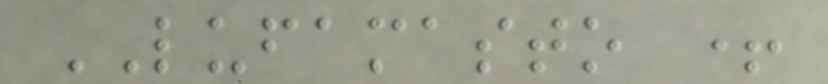LUFAMASTO +
